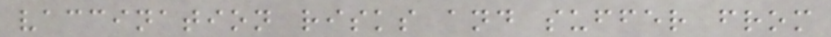vaccination risks and suffer from
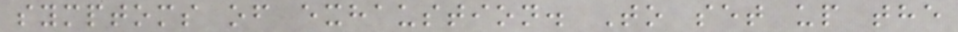symptoms of exhaustion. To set up the
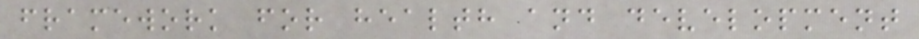framework for health and development
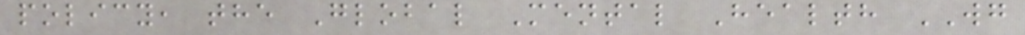policy, the Global Mental Health WG
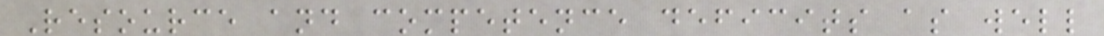Resource and competence deficits as well
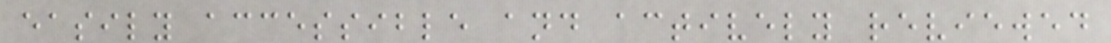easily accessible and actively reviewed
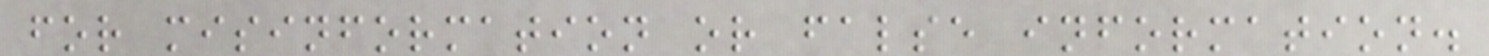for misinformation or false information.
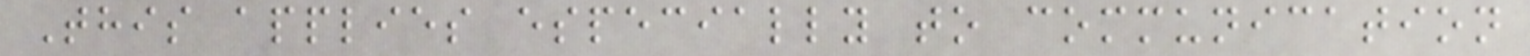This applies especially to communication
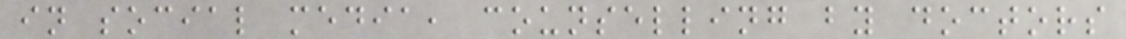in social media, counselling by doctors
